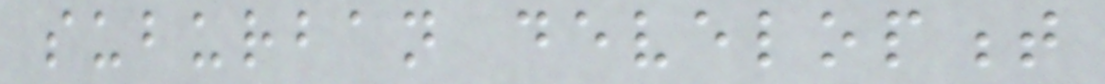suburban development
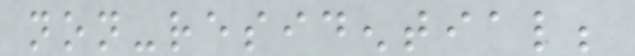non-residential;
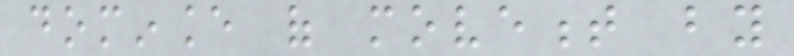dominance of movement by
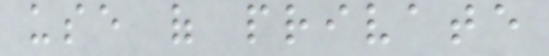use of private
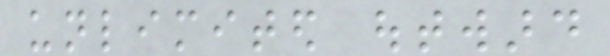unlimited outward
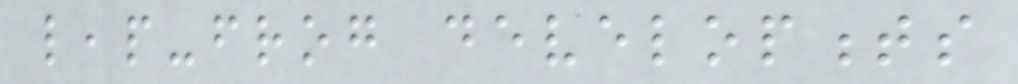leap-frog developments
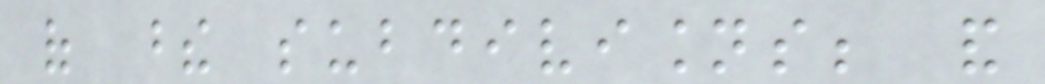of these subdivisions; and
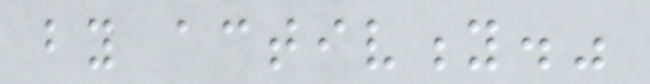by activity."
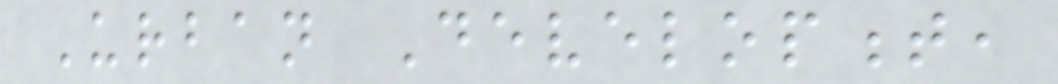Urban Development,
